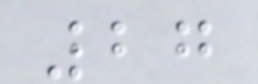27
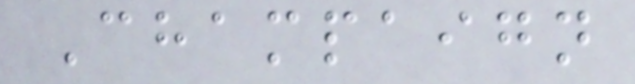Champaign
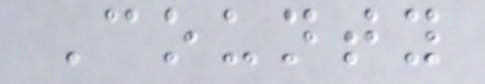County
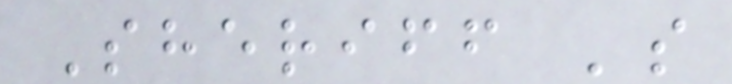Sheriff 's
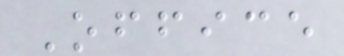Office
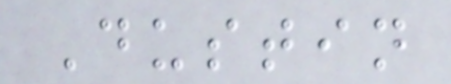Dustin
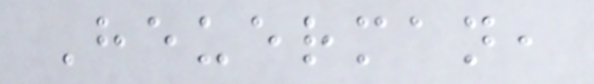Heuerman,
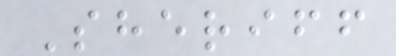Sheriff
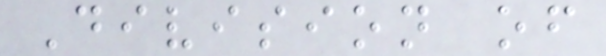Division of
